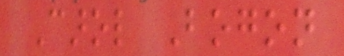Carol Bogon
